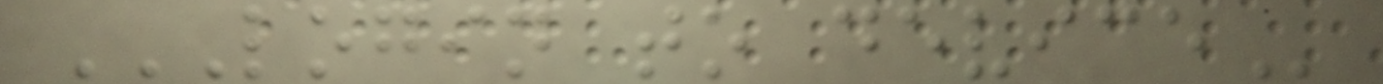LOGIN TO DEVICE
